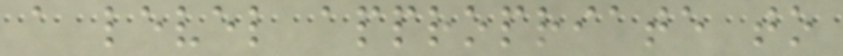a level appropriate to
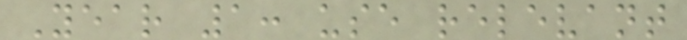Year 1: use relevant
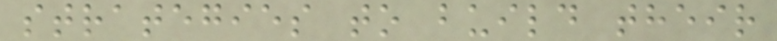strategies to build their
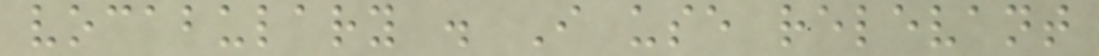vocabulary . I use relevant
